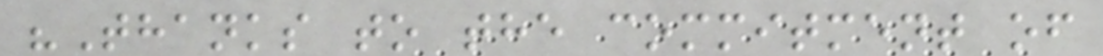"Thanks to the commitment of
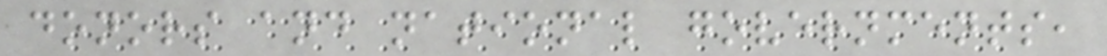donors and national governments,
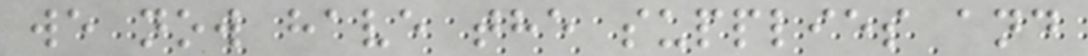we now have the supplies and
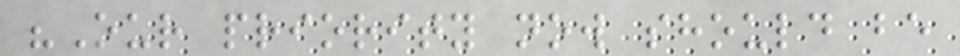"Our priority now should be
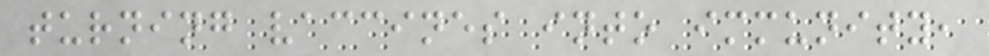turning vaccines into immunity,
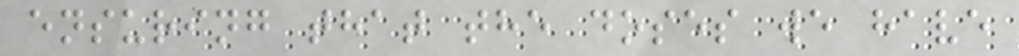ensuring that the doses we have
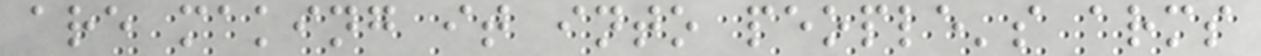are making it into people's arms
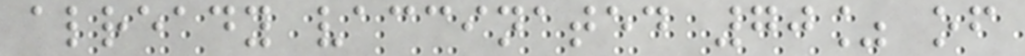already vaccinated 70% of
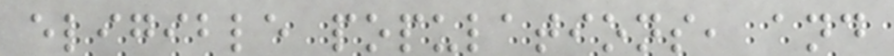eligible populations, and
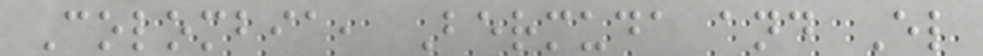Colombia, Bermuda and El
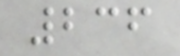236
